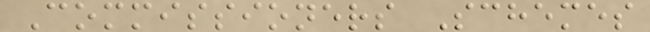Commissioners Schemes
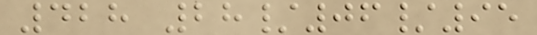428 28/06/95
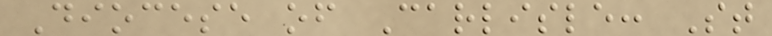Diocese of Carlisle: St
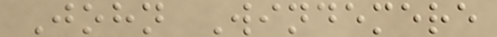John Windemere
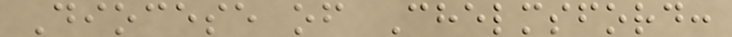Diocese of Chelmsford:
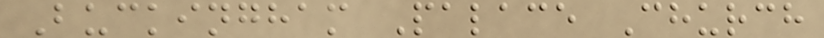Buckingham Palace Church
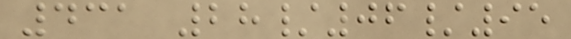431 28/06/95
